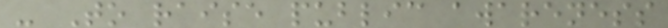- To raise public awareness
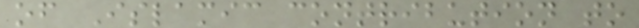of Islamic contribution to
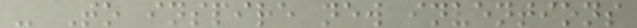- To inspire new inventions
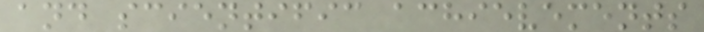and scientific achievements
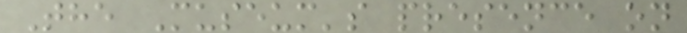The Museum's presence on
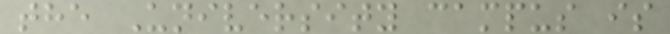the University campus is
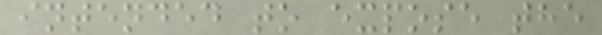intended to expose the
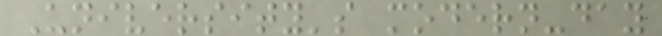University's modern-day
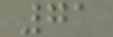71
